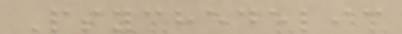Psychedelic
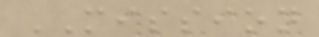MISSION
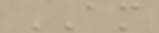AM
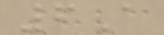6A
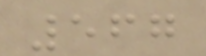567
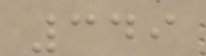349
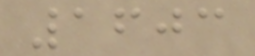1603
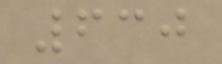630
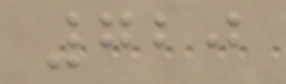720
